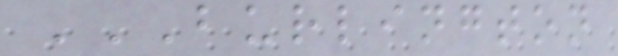BURLINGTON
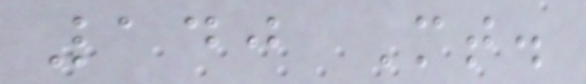140 Mt.
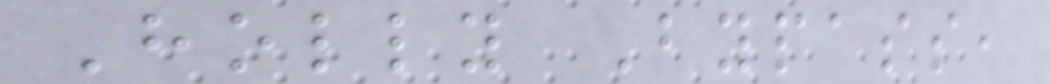Holly Bypass,
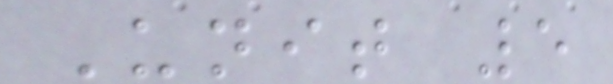Unit 5
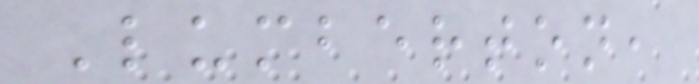Lumberton,
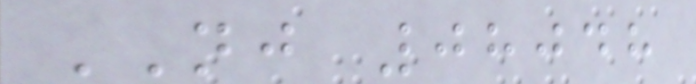NJ 08048
